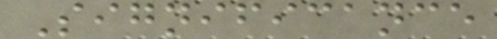Significance
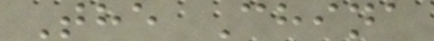The China
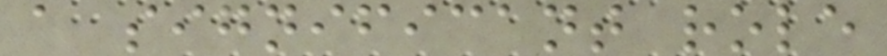a significant role
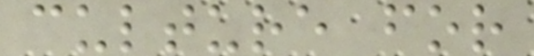culture for
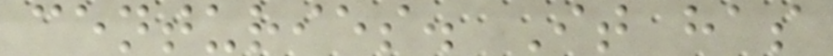centuries. It has
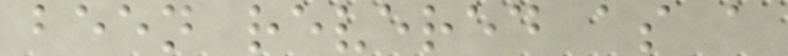been revered as a
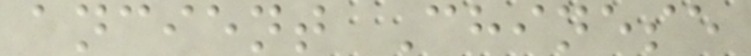ancient Chinese
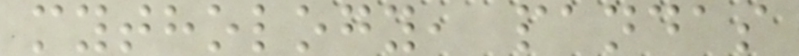mythology, pandas
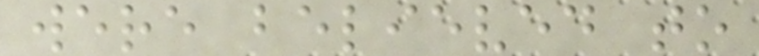were believed to
